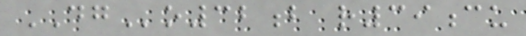DGo32b r39cu
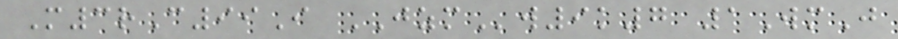M3rC99I JZMw9k7 1WmJ
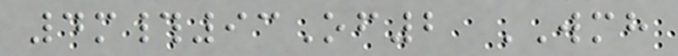4m#93Of2 WMH
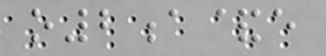o2a&e
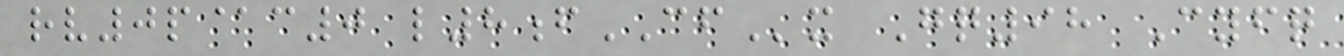rv0p@c0 l8fCFx Gq98 Cyfq
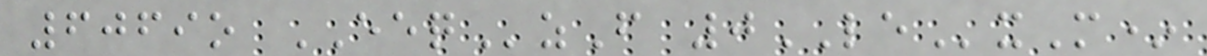6069o EEQzF 0LExM*
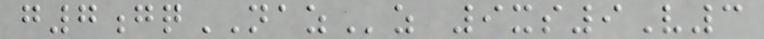g7gqNAZz 9xs9V3
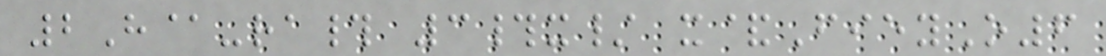2H@-ra# 3#x/ x&FieyO6
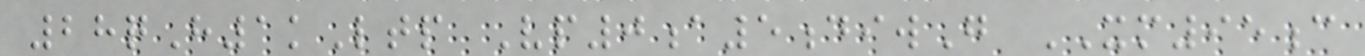28qH1kLtp Vp0a5diwG XM95c
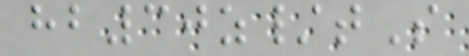hb30z/tS
